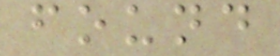found
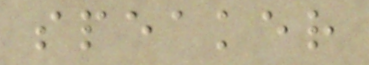speaker
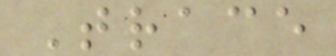Trace
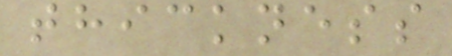thickness
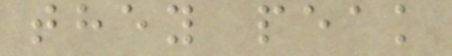they peak
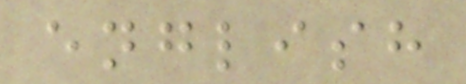english
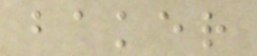baker
